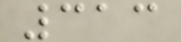313
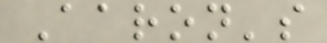Aaron's
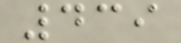439
